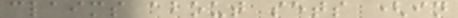claims about sets (in
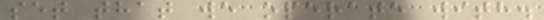set that we operate with.
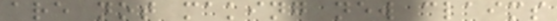are not making new claims
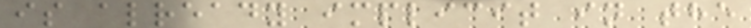is already implicit in the
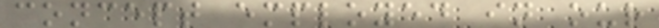concept employed in our
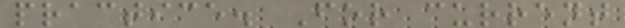practice. For current
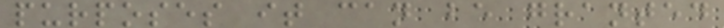purposes it can be granted
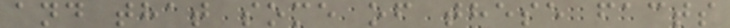and that some of these facts
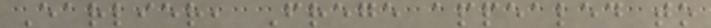Earlier, Frege appealed to
